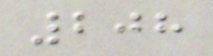208
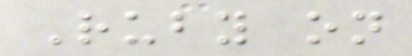Ruby on
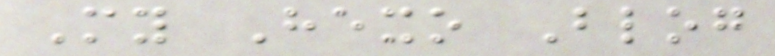My Hexo Blog
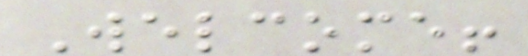Welcome!
